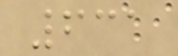631
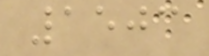1503
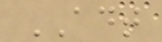ADT
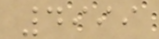4999
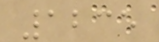1235
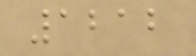1212
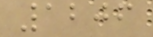1206
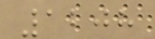1208
